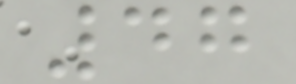47
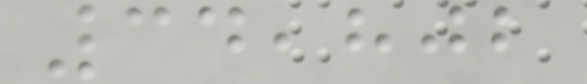34,802
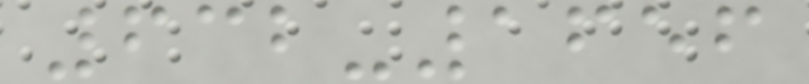632-1656
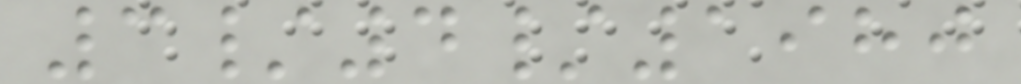3/4/1980
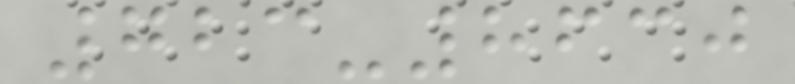723-8630
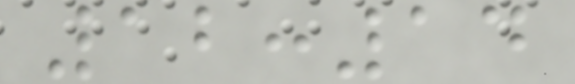12:14
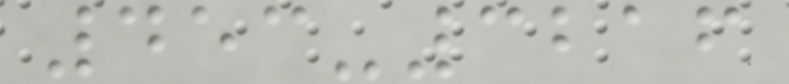453-3216
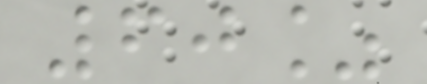60%
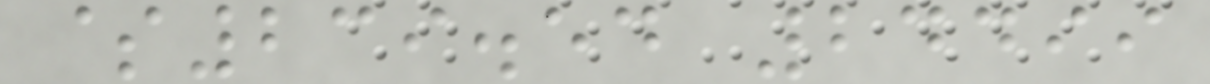$239.54 24499
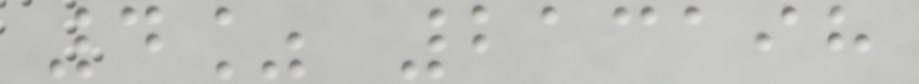4% 213198
